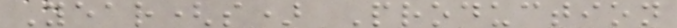Year(s) Production
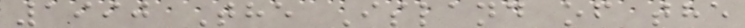1990 The Island of the
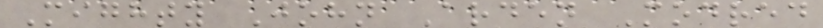Mighty John Arden Modred
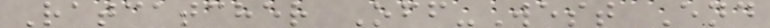Ratcatcher Off-West End
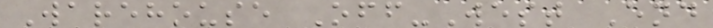Warehouse Off-West End
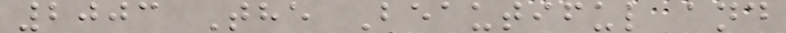2003 The Beautiful and
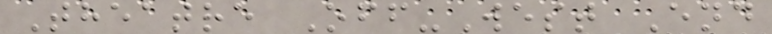Theatre Off-West End
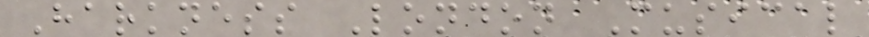Harkness London Musical
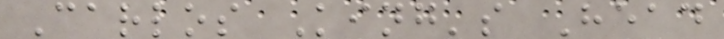Carlos King's Head
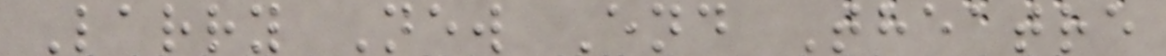Larry New End Theatre
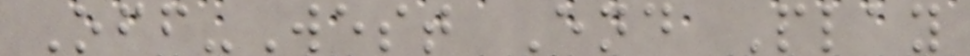Off-West End Play
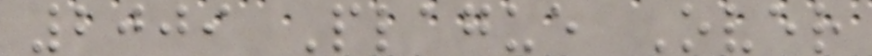2009 Plague Over
